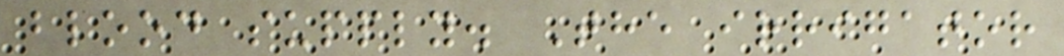blood supply. The irrigator
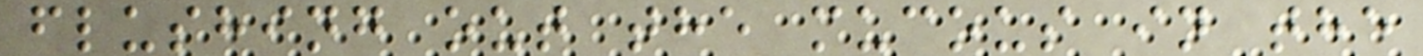flushing out the mucous in the
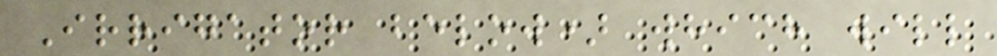Irrigator below) which will
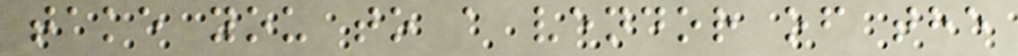take you to a vendor of the
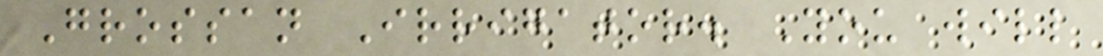Grossan Irrigator. You will
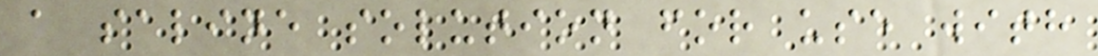a saline solution for use with
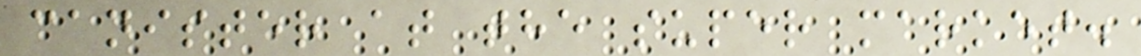canister at the super market.
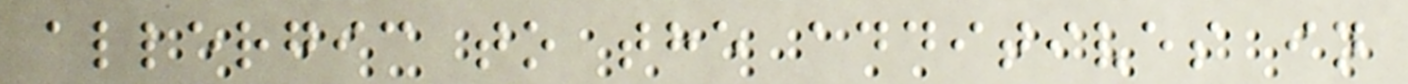allergic to the additives in
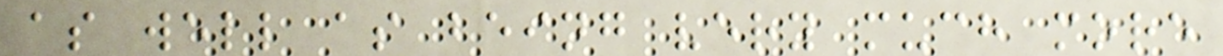as well as being very much more
